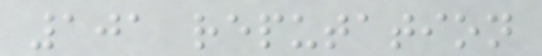101 reputation
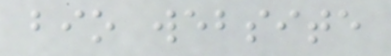bio website
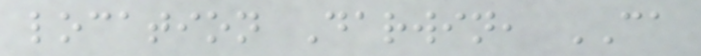location Darwin, CA
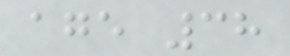age 38
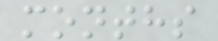months
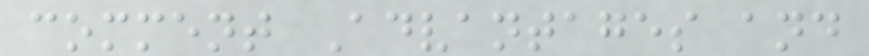comment Advantages and
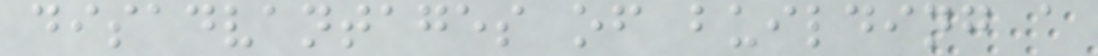disadvantages of building a
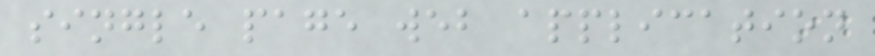single page web application
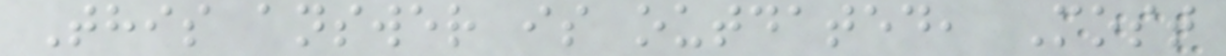This answer is outdated, Most
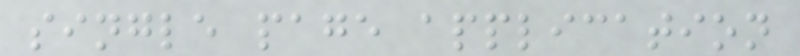single page application
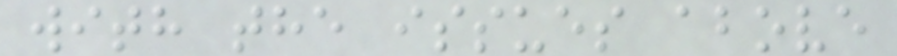with the issues above
